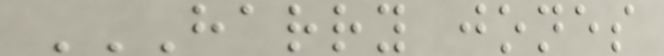HARRY JONES
